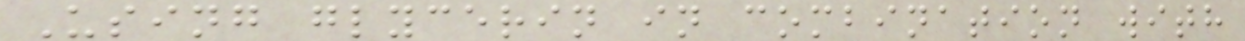Using glycerin in combination with
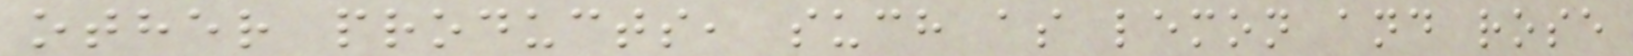other products, such as lemon and rose
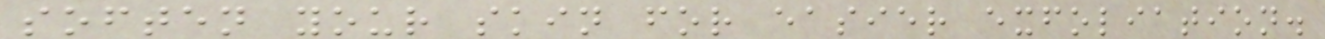soften your skin for easier exfoliation.
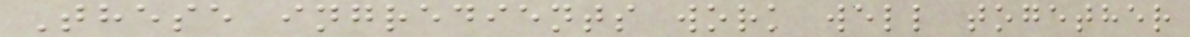These ingredients work well together
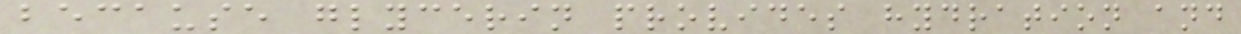because glycerin provides hydration and
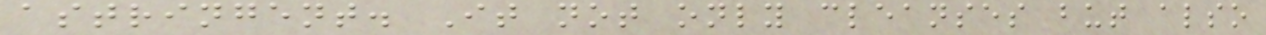astringent. It not only cleanses but also
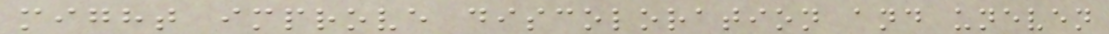might improve discoloration and uneven
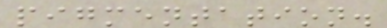pigmentation.
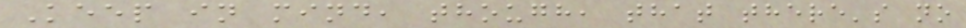Keep in mind, though, that there's no
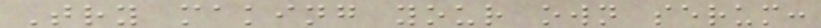Try making your own serum:
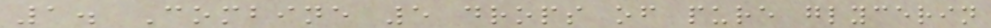1. Combine 5 drops of pure glycerin
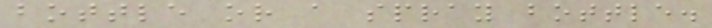bottle or a spray bottle.
